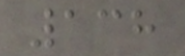138
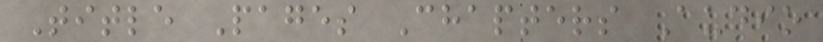Title Pages Chapters Audio
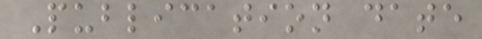Publication date
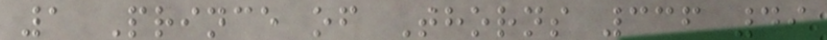1 Prince of Thorns 336 49
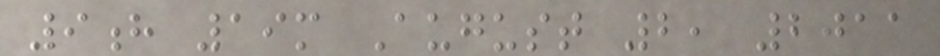9h 19m August 2, 2011
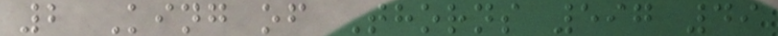2 King of Thorns 597 49
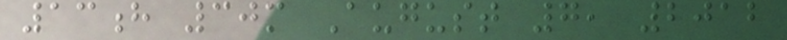13h 30m August 7, 2012
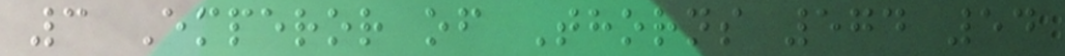3 Emperor of Thorns 574 54
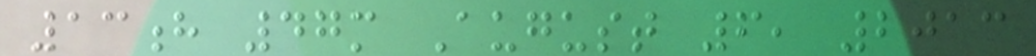13h 47m August 6, 2013
